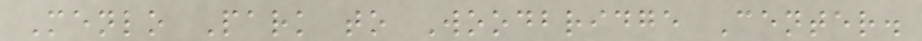Menlo Park to Woodbridge Center.
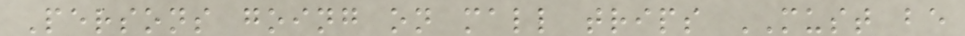Persons going on mall trips MUST be
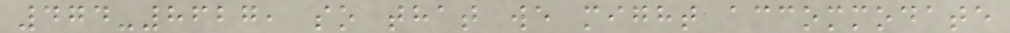474-8627, so that we might accommodate
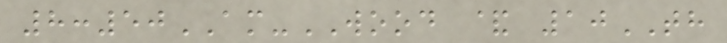8:50AM-WOOD & 10TH
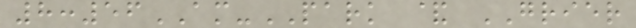8:56AM-PARK & GRIER
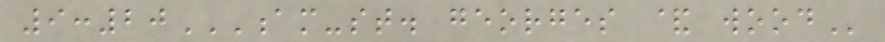9:20AM-ST. GEORGES & WOOD
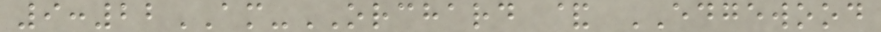9:22AM-ORCHARD & EDGEWOOD
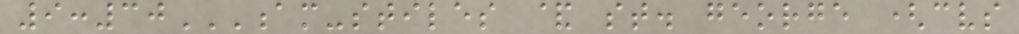9:30AM-STILES & ST. GEORGE (CVS
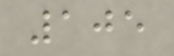105
